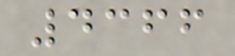4366
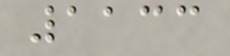1133
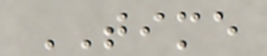TIME
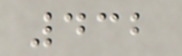432
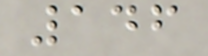146
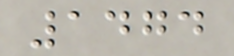1474
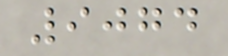9074
